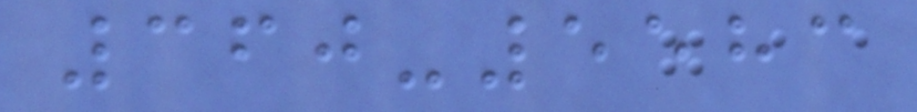360-5583
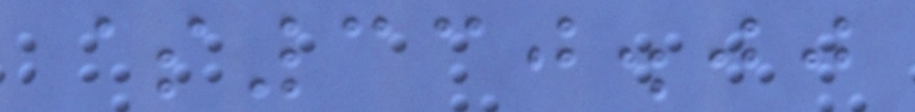$330.00
